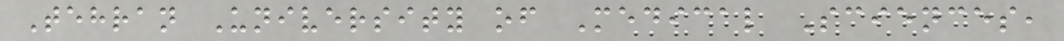Tehran University of Medical Sciences,
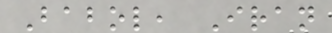Babol, Iran
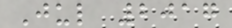Jul 2017
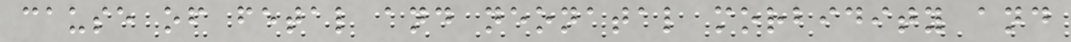cause of fetal and neonatal morbidity and
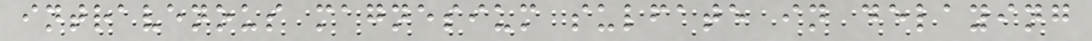intravenous magnesium sulfate in delaying
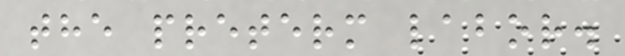the preterm labor.
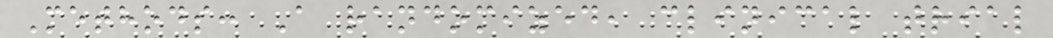Methods: A randomized, clinical trial
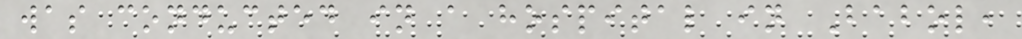was conducted in a hospital in Babol,
